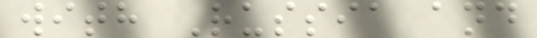with Russia and
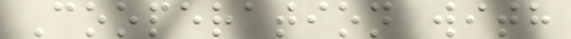Cooperation with
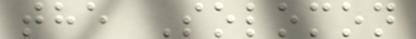the Solomon
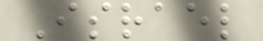Israel
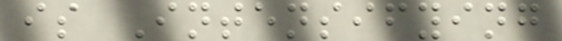is Intensifying
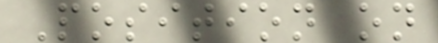Position on
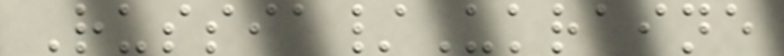Russia/Ukraine
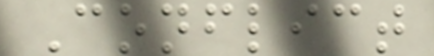Conflict
